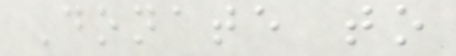Donate to
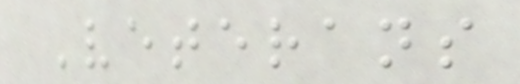Veterans
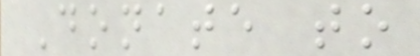Donate to
